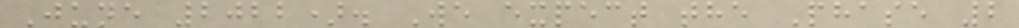June 2022). We expect the Phase 2
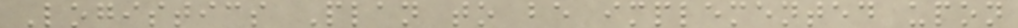Logistics Plan to be implemented upon
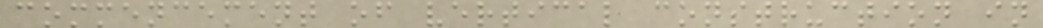commencement of vertical construction in
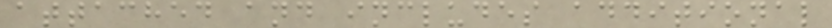attached and includes additional
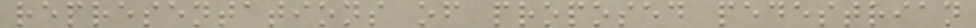representations of proposed pedestrian
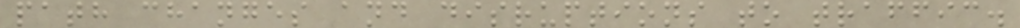path changes and disruptions to traffic.
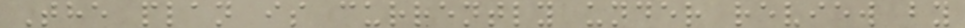The plan is currently under review by
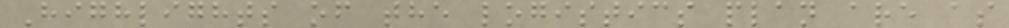Highlights of the logistics plan are as
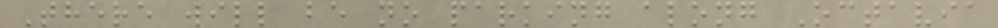There will be no parking along Octavia
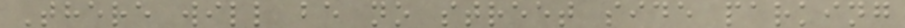There will be no street side parking
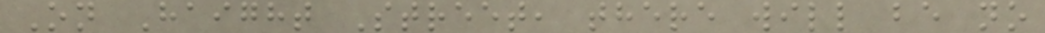On Haight Street, there will be no
